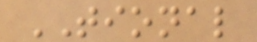TIONAL
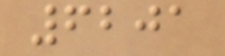6201
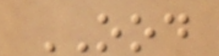OOD
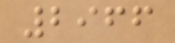2966
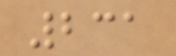231
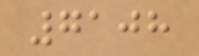7108
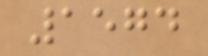1574
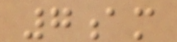7am
